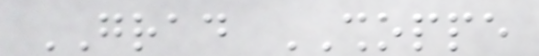GRAD SHOPPE
